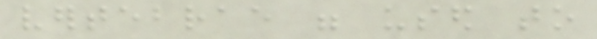vertebrae were used to
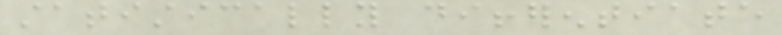statistically differentiate
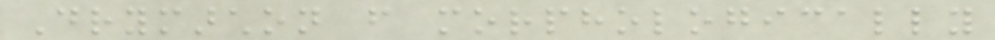Drymarchon from morphologically
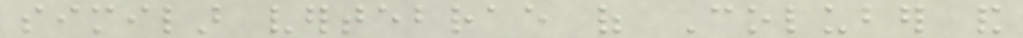similar vertebrae of Coluber and
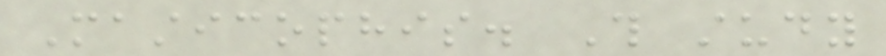Masticophis. This study
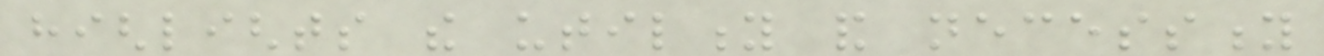highlights the utility and necessity
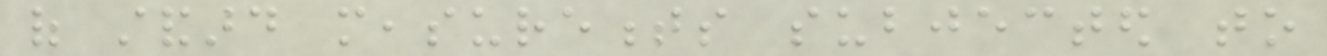of standard measurements subjected to
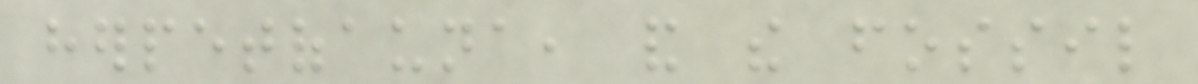herpetofauna, and the fossil
